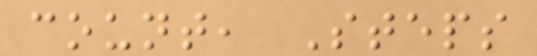count, Steps
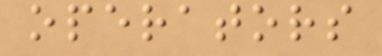operators
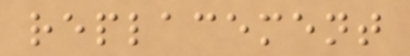replacement
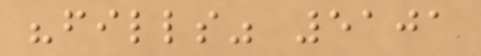"fills" 5101
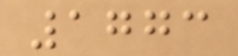1773
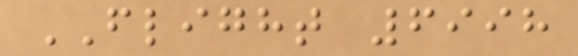FLIGHT 6998
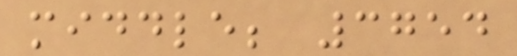middle; 3754
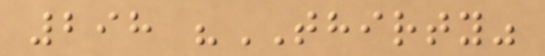298 "THIRTY"
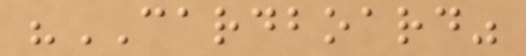"CARDBOARD"
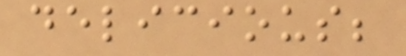delicious;
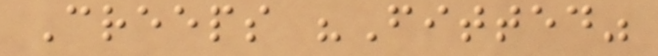Creeps "Fitted"
